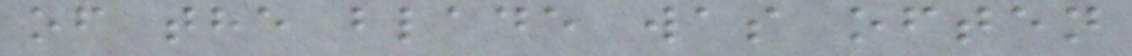of the blade was often
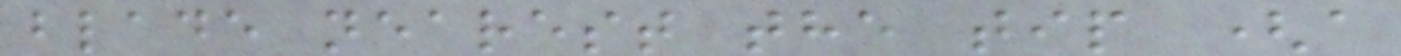blade nearest the tip (a
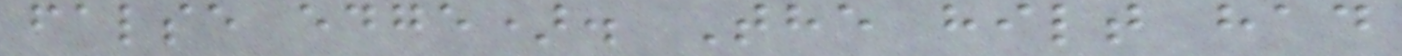false edge). The hilt had
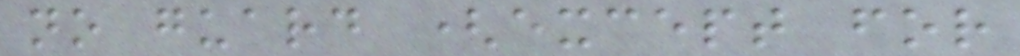no guard (except for
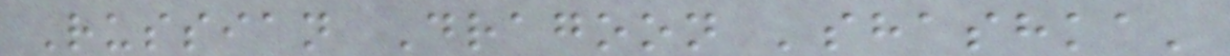Russian Dragoon 'shashka'
